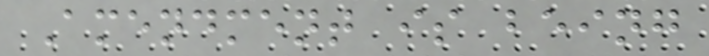Amendment is being
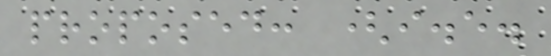proposed: (i.e.
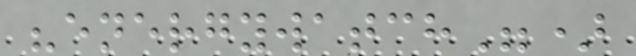"energywatch")
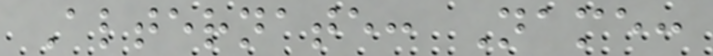Alternate: Name:
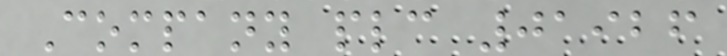Company plc 01926
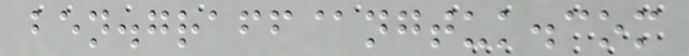ben.graff@ngtuk.com
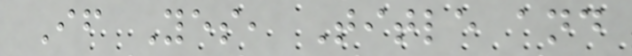If Yes, Title and
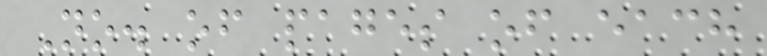No. of pages of each
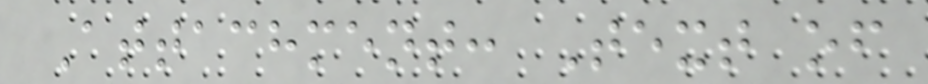Attachment: Text of
